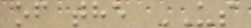of the US
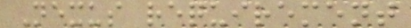Nexus requirement
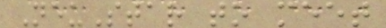NeuStar to meet
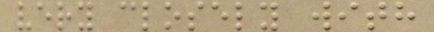very closely with
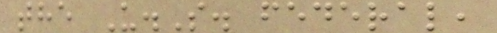the U.S. federal,
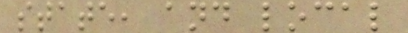state, and local
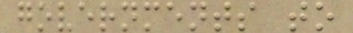governments to
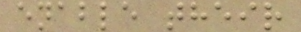enable their
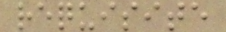requisite
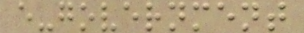e-government
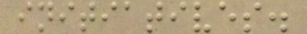initiatives.
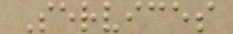Services
